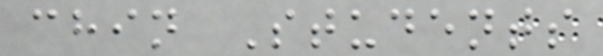chin Students
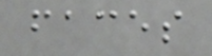faces
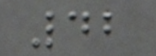42
